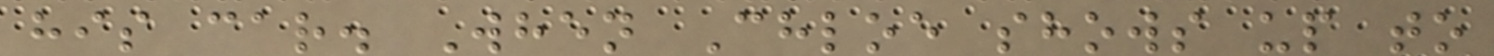his car. When Chloe shows up to
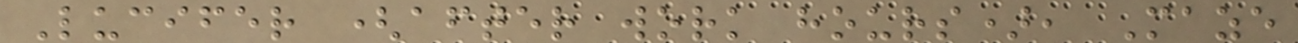Lucifer (after work hours), Maze
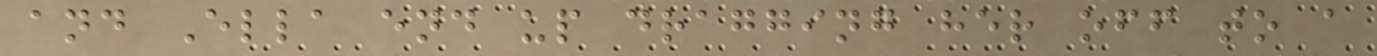and Ella end up dragging her off to a
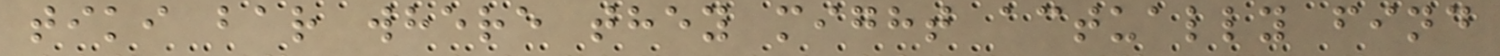tiki bar where they might actually find
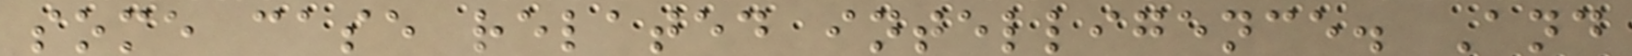some case related intelligence. And
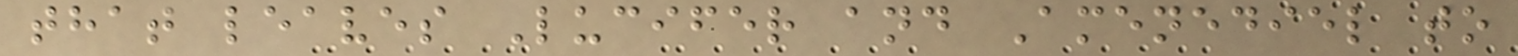that leaves Lucifer and Amenediel to
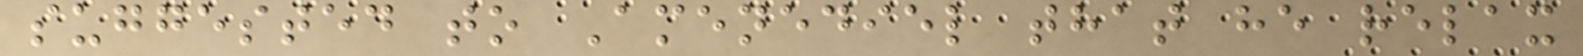suggested to Amenediel that he relax
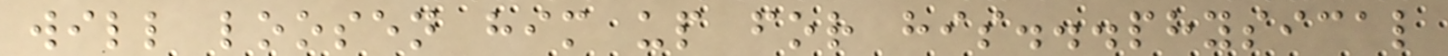will loosen him up for his...physical
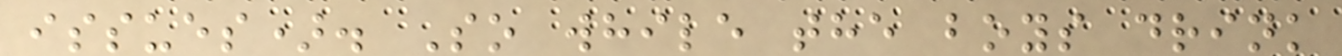issues). So while the boys drink
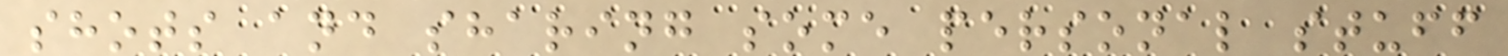shots and sharing some personal stuff
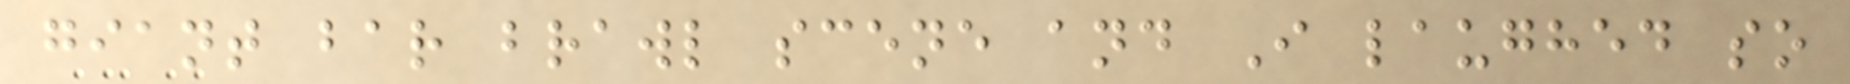giant bar brawl scene and I laughed so
